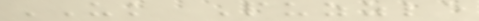UK Puzzle
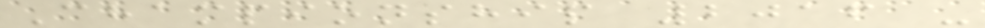Championship 2016 -
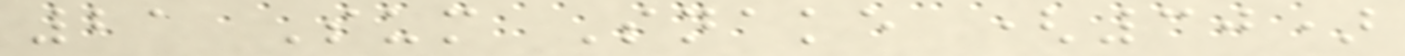21 Sum Snake (30)
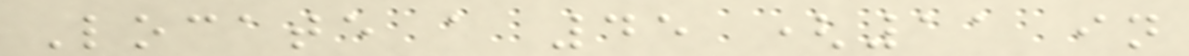Locate a 45 (11 in
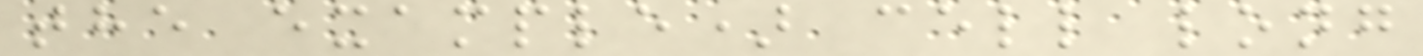the example) cell long
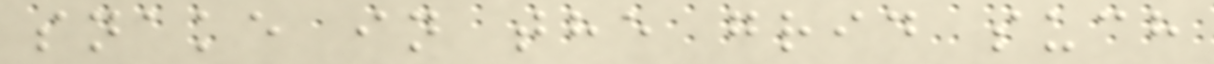snake in the grid such
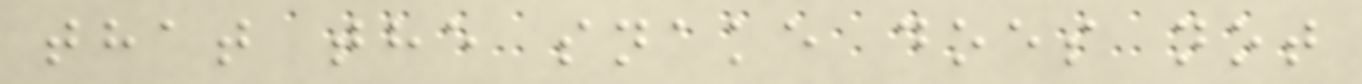that the snake does not
